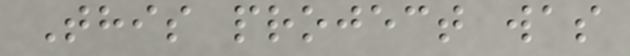This project was
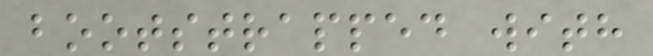bootstrapped with
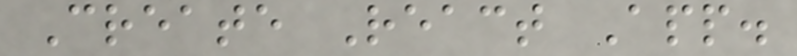Create React App.
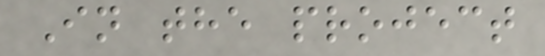In the project
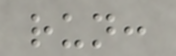run:
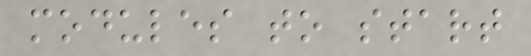modules to start
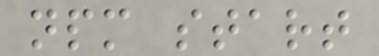npm start
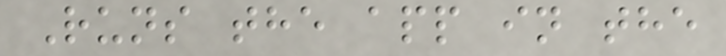Runs the app in the
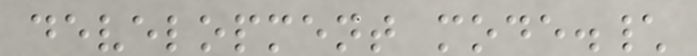development mode.\
